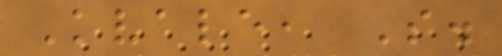Kvale, S.
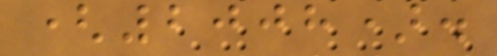(2008).
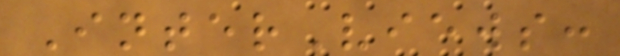InterViews:
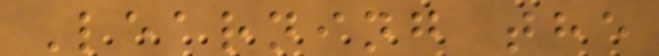Learning the
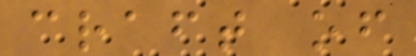craft of
